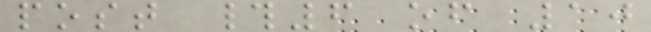post #6 of 10
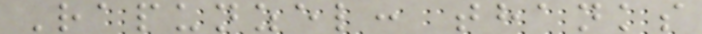Rapunzel: thanks
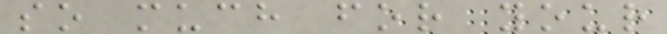so much for your
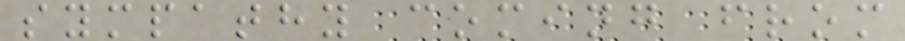sympathy coming from
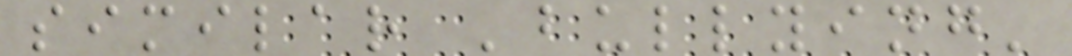similar 'bullying'
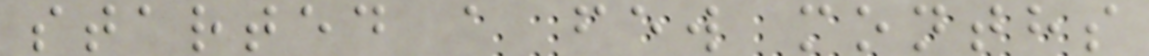started a few months
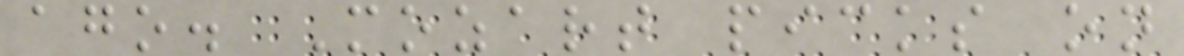ago. Mozart picks on
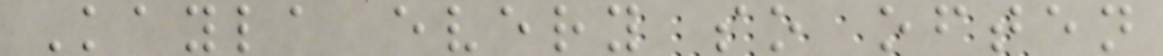Kayla every so often
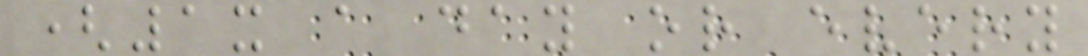(1x a day or every
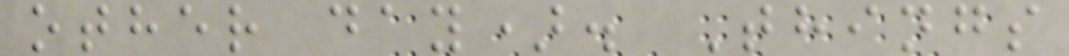other day). Things
